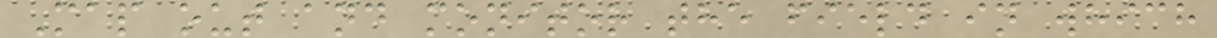Map out and monitor the field in which
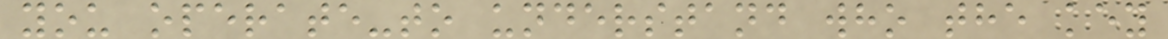you operate-to understand who the key
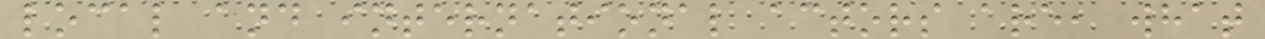local and international actors are, what
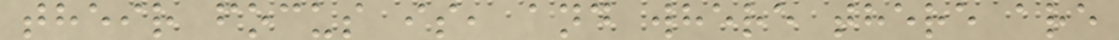their focus is, and where there are
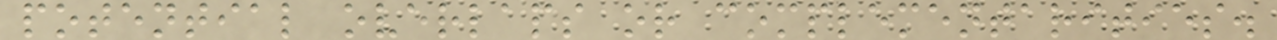potential overlaps or complementarities.
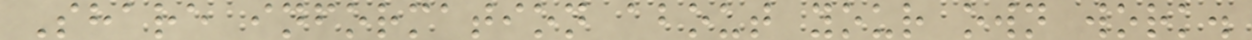Share information about your own work.
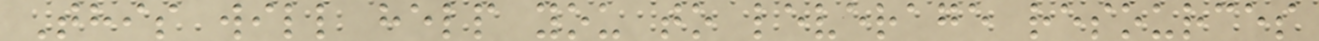This will help you to leverage resources
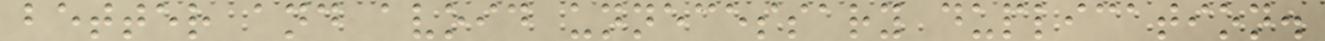better and avoid unnecessary duplication.
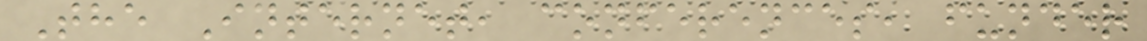The Internet, conferences, funder
